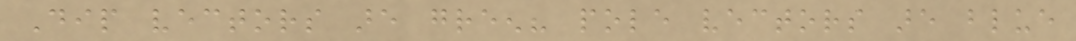Dip vectors are green? pole vectors are blue
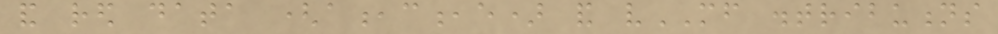and red data (a,c,e) and vMF distributions
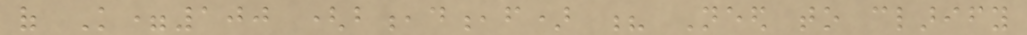of K=100 (b,d,f) ? Need to clarify
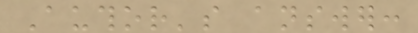Author's answer:
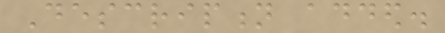Description added.
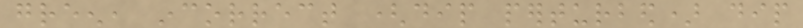green, incorrect (dip perturbed) dip
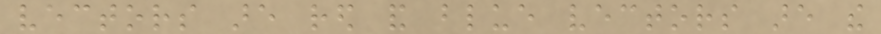vectors are red and blue vectors are the
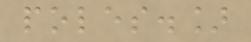poles.]
